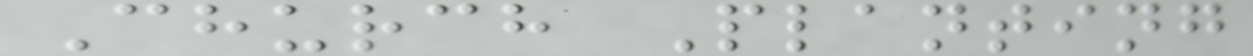Church Planting
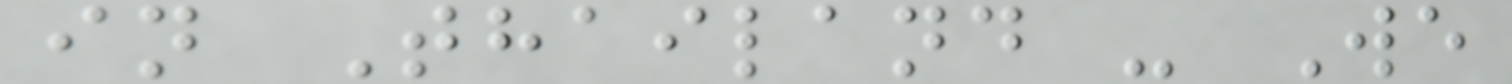in Thailand - We
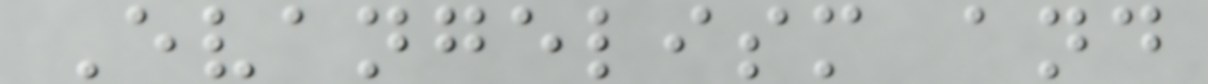Evangelism and
